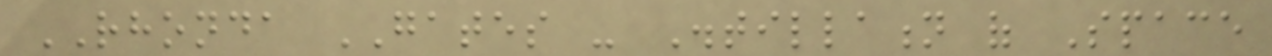RHONDA GATES - Distillation of Space
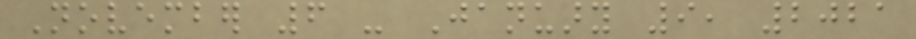November 6 - January 9, 2021
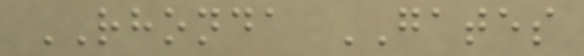RHONDA GATES
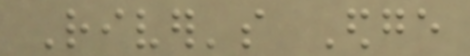River's Edge
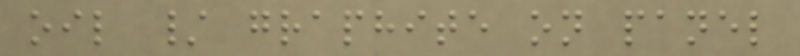oil / graphite on panel
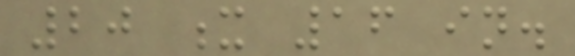20 x 16 in.
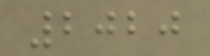2020
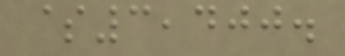$3,400.
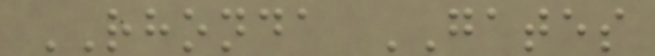RHONDA GATES
